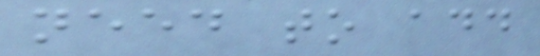need to add
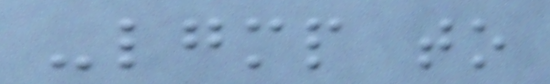-lgmp to
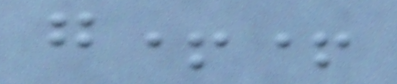g++
